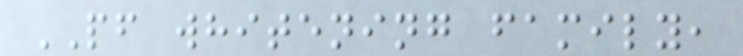PF whitening family,
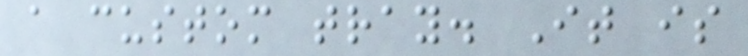a custom tray. It is
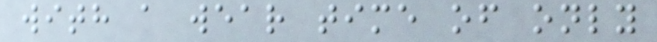with a wear time of only
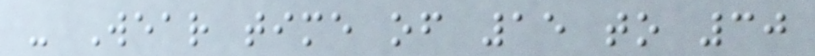- Wear time of 15 to 30
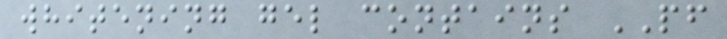whitening gel contains PF
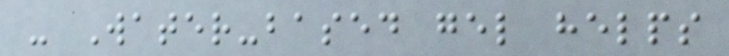- Water-based gel helps
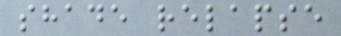shade relapse
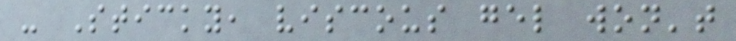- Sticky, viscous gel won't
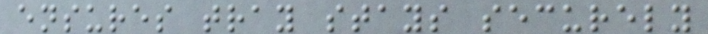ensures tray stays securely
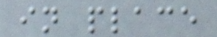in place
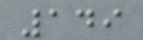149
